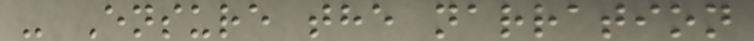- Ensure the narration
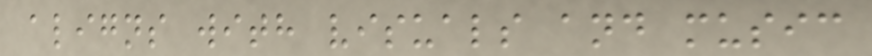aligns with visuals and music
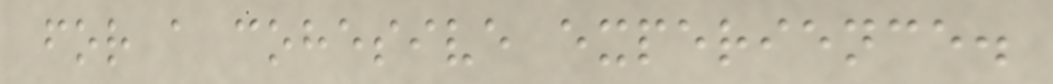for a cohesive experience.
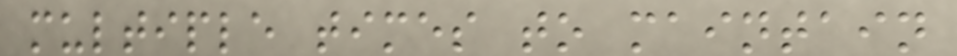multiple times to maintain
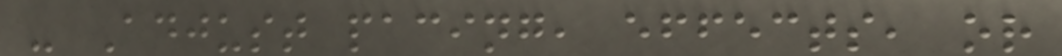- Adjust pacing, effects, or
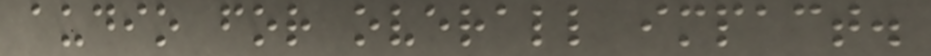audio for overall impact.
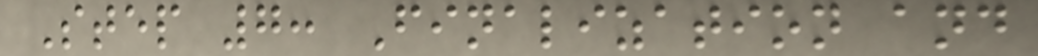Step 7: Finalization and
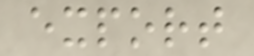export
